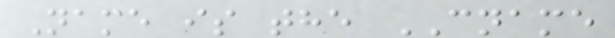Name is the CNAME
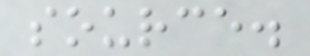source.
